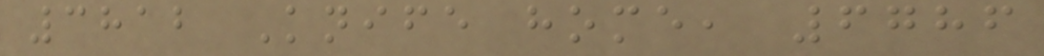3812 Knife home, 6786
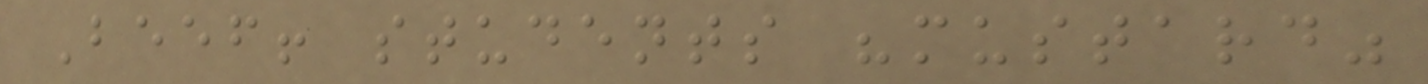Beef! students "mustard"
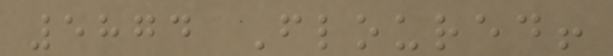5874 Floured!
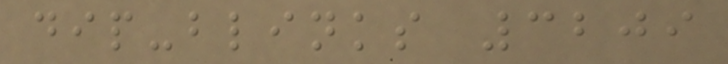dip-blinks 3209
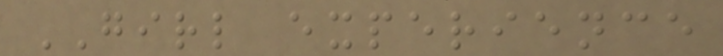GIRL experience
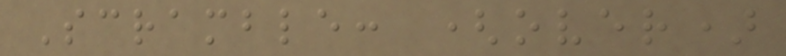Scramble: (over)
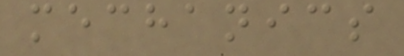mechanics
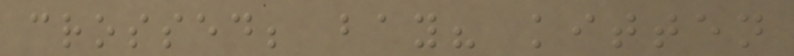crossed; bay? kitten
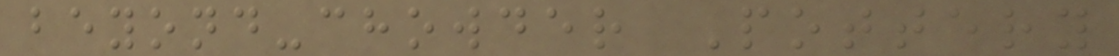beyond-chowder Pottery
